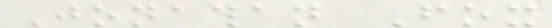Jonathan Fox
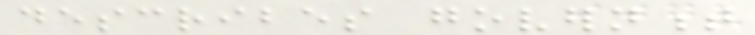describes government
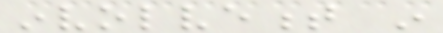involvement in
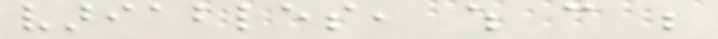variables, which can be
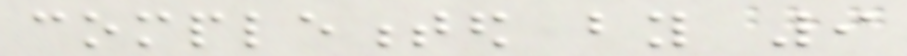complemented by 9
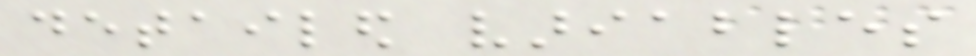detailed variables
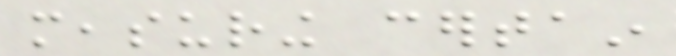measuring certain
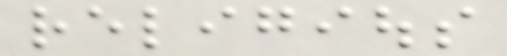religious
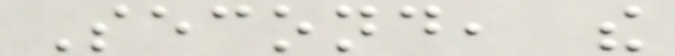Second, the
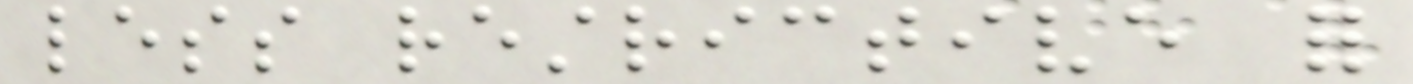less restrictive for
